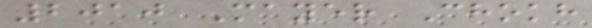2010 Mayer Chokh
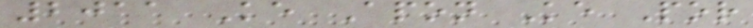2011 Ke Apon Ke Por
